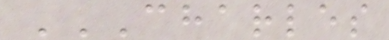CHARLES
